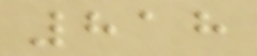818
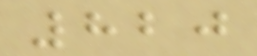820
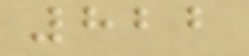822
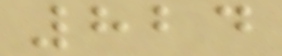824
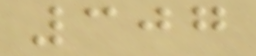307
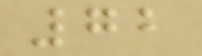72
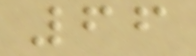66
